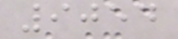9054
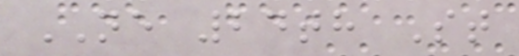NE 24th St
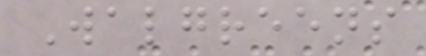Walgreens
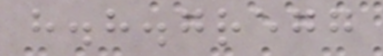h.h.gregg
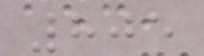805
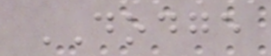DODGE
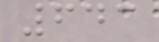643
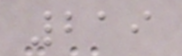219
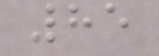85
